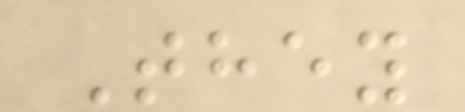They
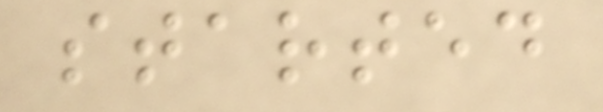started
